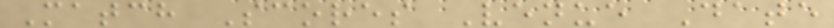Match Scores Venue Date
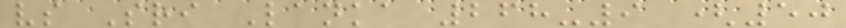vs Sri Lanka 268-9 (50
